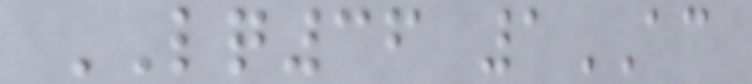LQ36 1AC
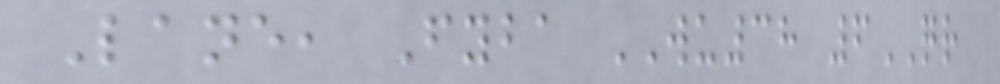Lane, Fyba WU38 6QR
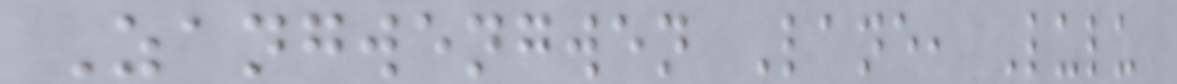Zangwengwen Lane, Lulu
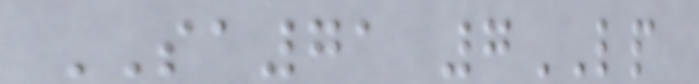SA71 7LP
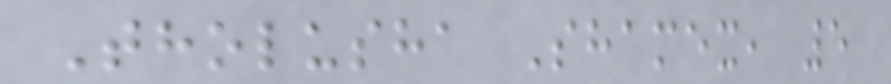Tholusha Shamex, 5
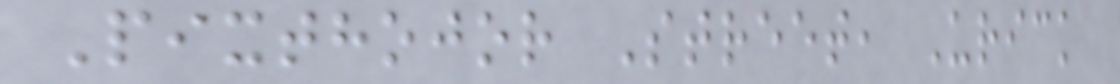Pixthojor Street, Urick
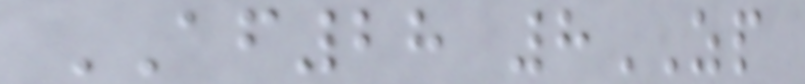AF28 8ZP
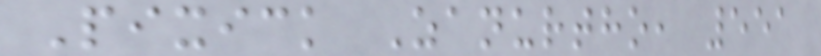Pixick Zanurtho, 551
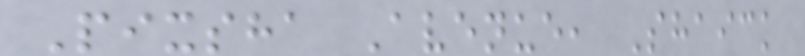Pixsha Avenue, Shaick
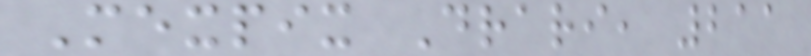Mexpix Drari, 211
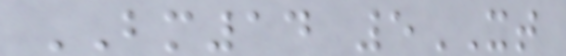BM14 5XT
